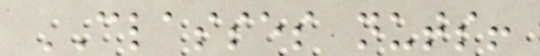CLASSES nuts!
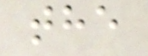the
